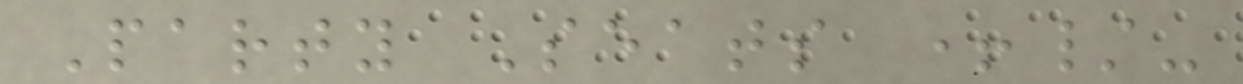Party Seats +/-
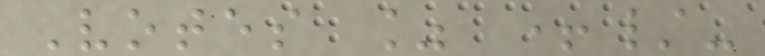Votes % +/-
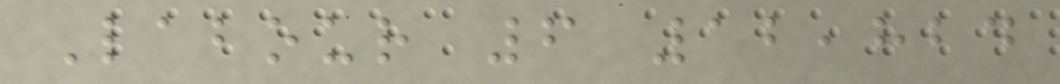Labour 6 12,824
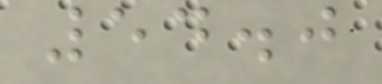54.0
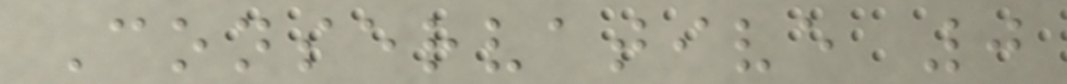Conservative 0
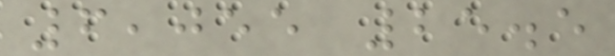6,055 25.5
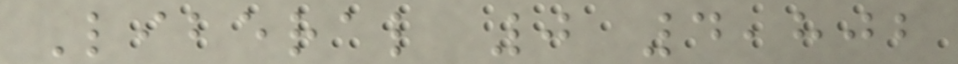Liberal 0 4,802
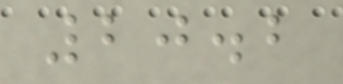20.2
